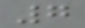7
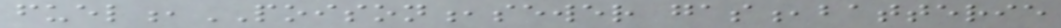fuel,POISON,sewer gas,batterie
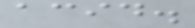acid.
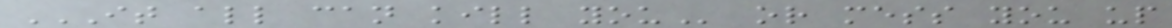IT ALL CAN KILL YOU or mess you up
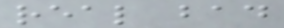real bad
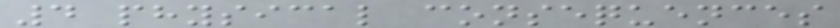4 physical consequences
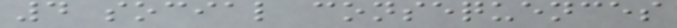4 social consequences
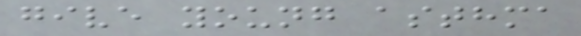give young asthma
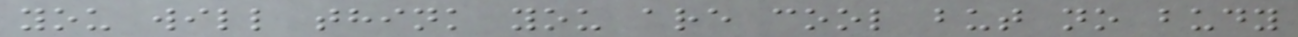you will think you are cool but no budy
